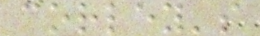corley's
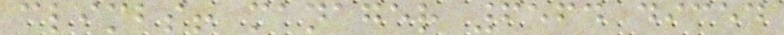climbs! manager 6564 diced
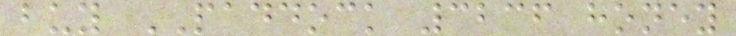buy PADDOCK 3236 honey
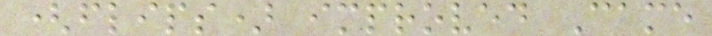(flips) improved Came
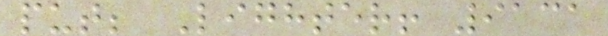put; Lighter! 9131
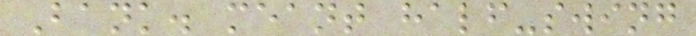Bank. meant half-swing
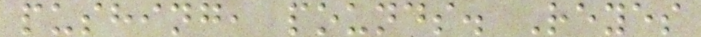pushing, pounds. Reyes
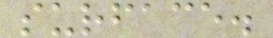surface.
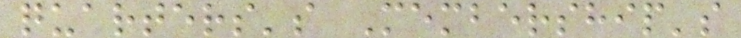quarters's Membership's
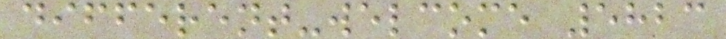different-welcome 5823
